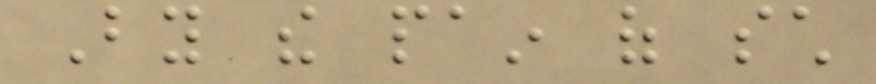By the pain of such
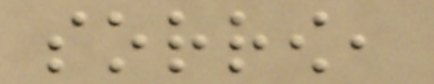sorrow,
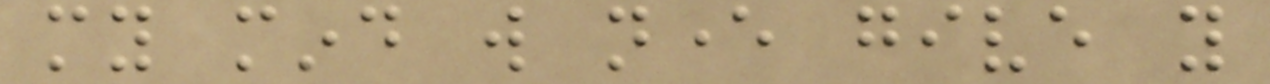my mind will never give you
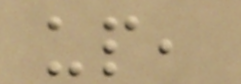up,
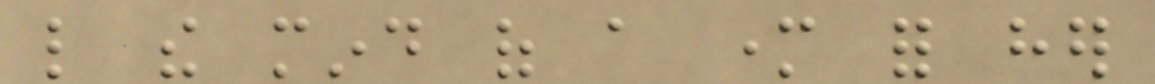like the mind of a mother for her
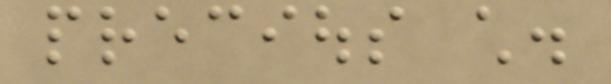precious child.
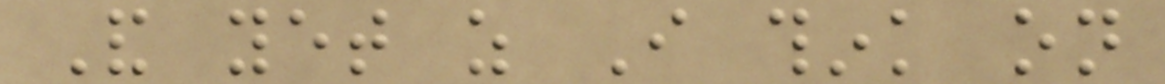And yet as I think on
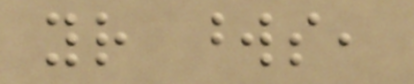your words,
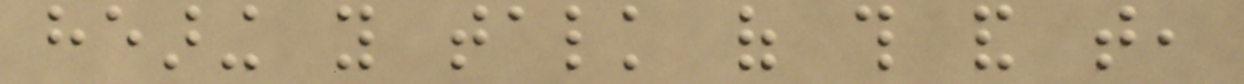hearing you talk of this and that,
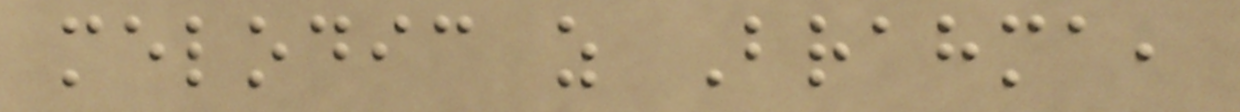melodic as Brahma,
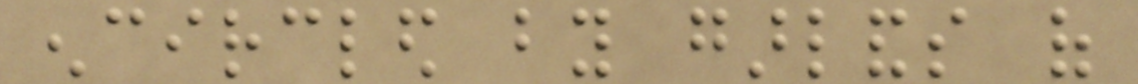encircled by garlands of
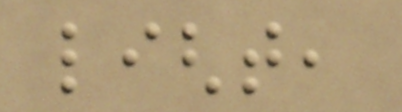light,
